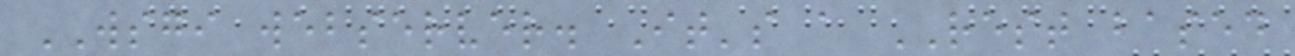WSGI webserver. It's a REST based
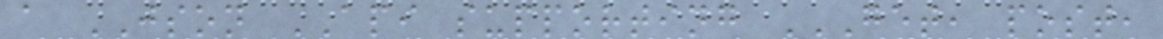a JSON API supporting GET, POST,
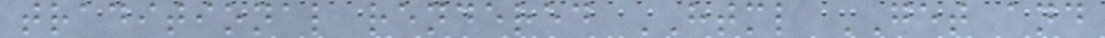traditional rendered HTML GET and
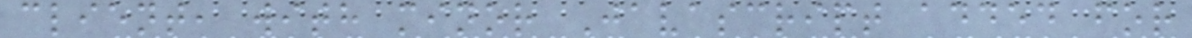client, with minor Javascript added for
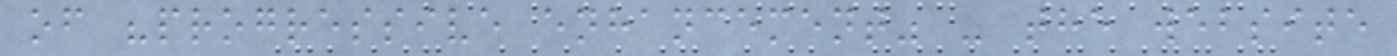of "progressive enhancement" - the website
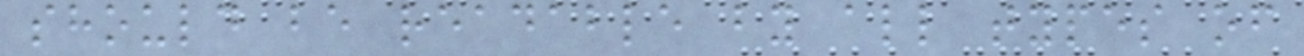should be readable by all types of
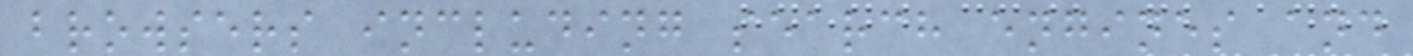browsers including search engines and
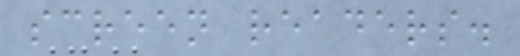screen readers.
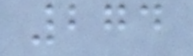274
